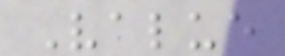Value
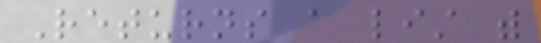Returns a list with
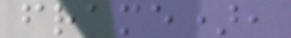frame),
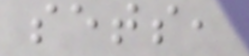sets,
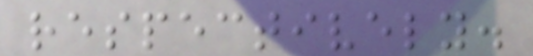respectively.
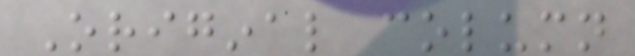Original column
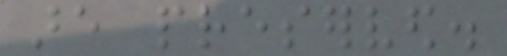are preserved.
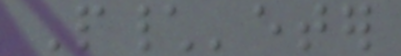P\'eter
